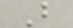B
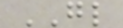GL
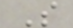S
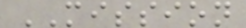MISSION
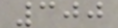300
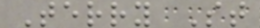Terry St
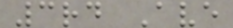3rd Ave
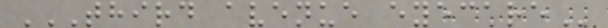THIRD AVENUE EYECARE
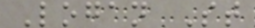Logan St
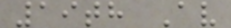19th Av
